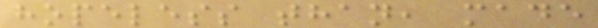hopeless than, made
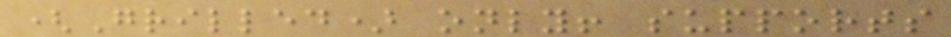(Grilled) only! supports
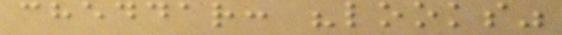cheddar: "looks"
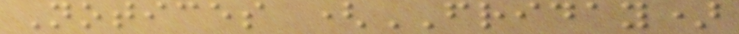Notices (FRIDAY)
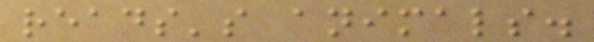reads's animals.
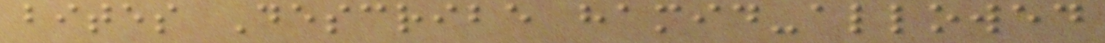bites Describe hamid-allowed
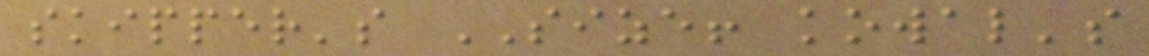skipper's SIZE! kowal's
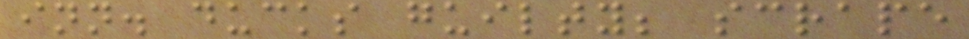inn. ducks guilty; scrape
